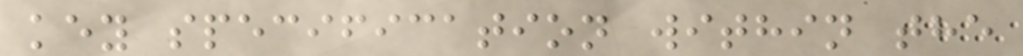key specification within the
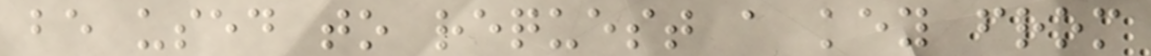be used to request a key from
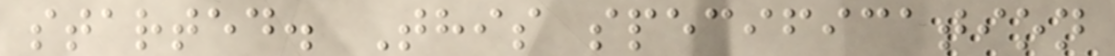started. This specification
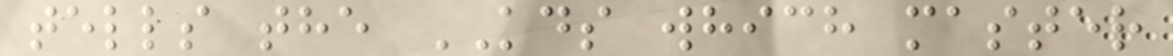tells the KDS which master
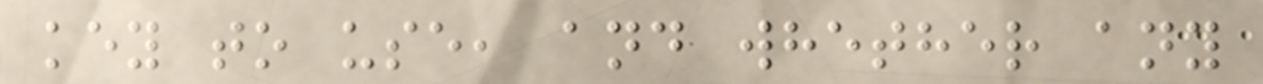key to use, and whether any
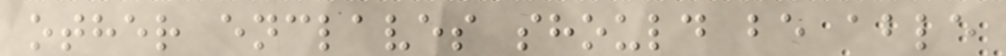other enclaves should be able
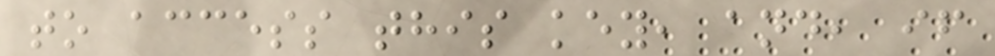to access this key, and, if
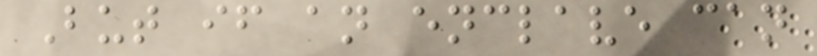But if an enclave can
